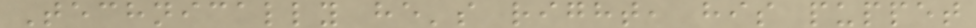Technically he's right, his puppet
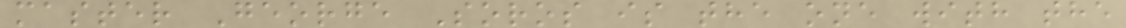master George Soros is the one with the
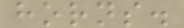horns.
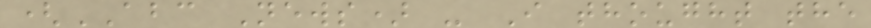(ABC News) - I thought the
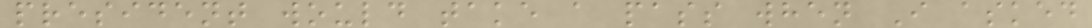president would take a pass when I asked
